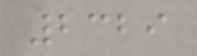2329
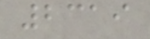2319
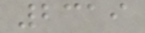2319
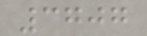3707
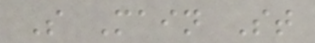S Main St
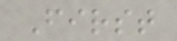First
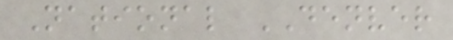National DENVER
